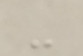-
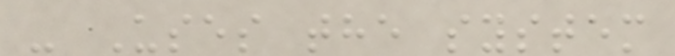- Uses the system
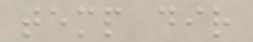temp dir
